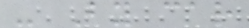- By car
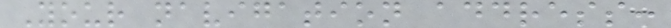Your navigation address:
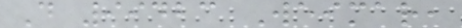D 99423 Weimar,
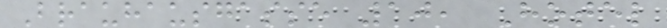Brauhausgasse 10, Hotel
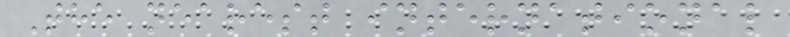The nearest international
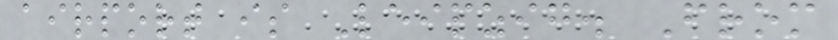airport is Leipzig. From
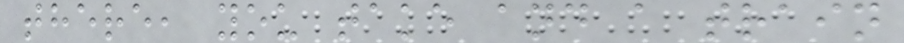there, you take and a train
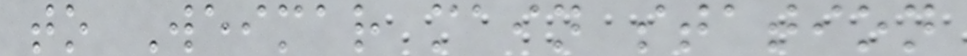to Weimar main station
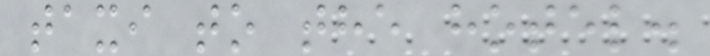taxi to the hotel.
